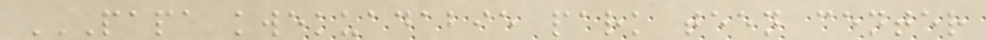PAPA KWEKUADABIE PARK TEEN CENTER
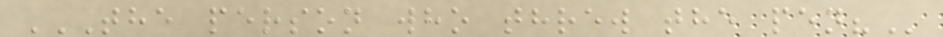THE PERSON WHO THREW THE PEN?
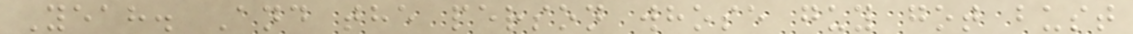Yeah. And the person whose guy got bust
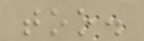too.
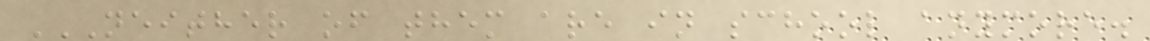NEITHER OF THEM ARE IN SCHOOL ANYMORE.
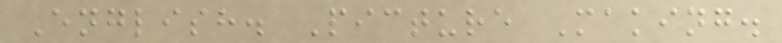English. Picture Making.
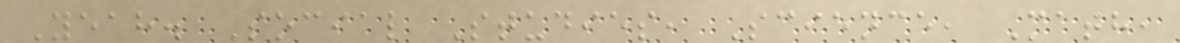Yeah. Social Studies, Science, Math,
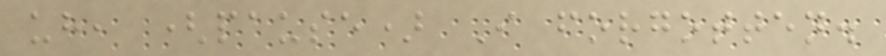uh, (pause) I forgotten.
